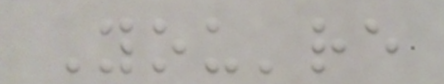You're
